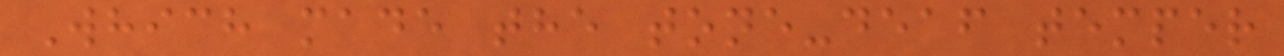Which made the tone-deaf temper
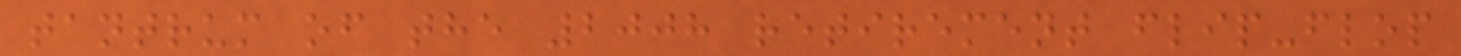tantrum of the 2008 retirement flip-flop
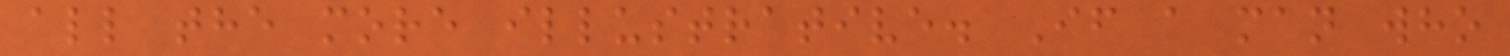all the more illustrative. If a man who
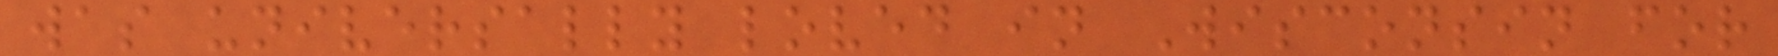was universally loved in Wisconsin for
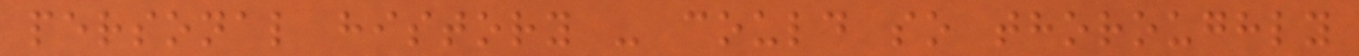personal history - could so thoroughly
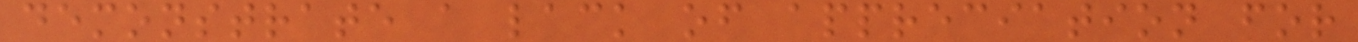demonstrate a lack of appreciation for
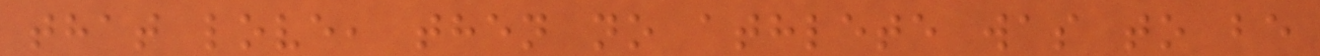that love, then no athlete was to be
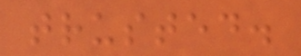trusted.
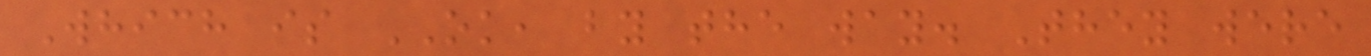Which is OK, by the way. They were
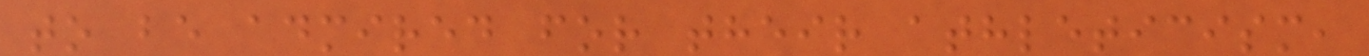to be admired for their athleticism,
